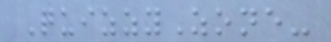QuizzyZone-
